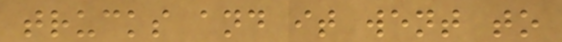trucks and it went to
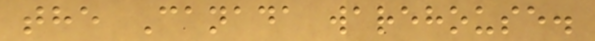the Canada warehouse.
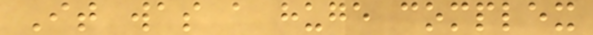It was a huge complex
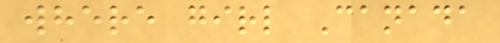where girl Canada
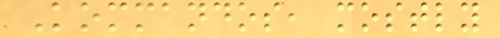Kommandos, mostly
